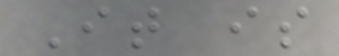It is
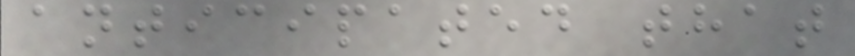anticipated that
